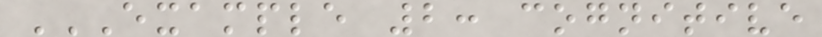EXAMPLE 2: COGNITIVE
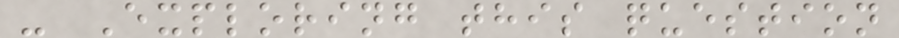- Exploring this question
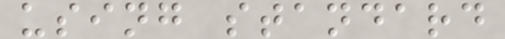using standard
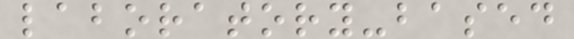laboratory-based
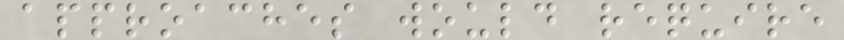approaches would require
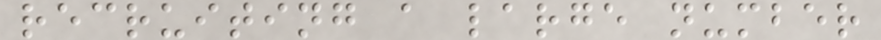recruiting a large number
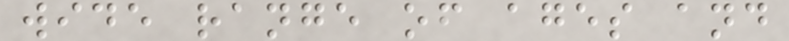wide range of ages and
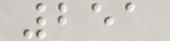251
